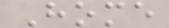Home
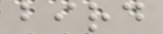bird
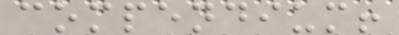compendium!
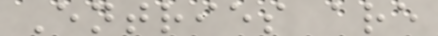Entries are
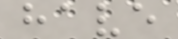have
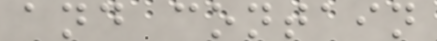and contain
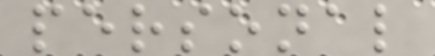personal
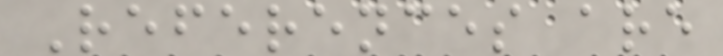References are
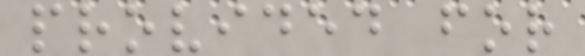provided for
